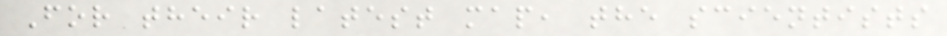For their latest map, the scientists
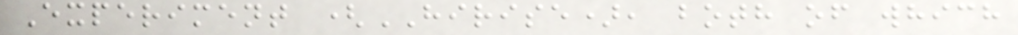Experiment (HIRISE), both of which
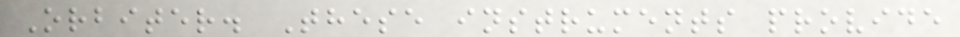Orbiter. These instruments provide
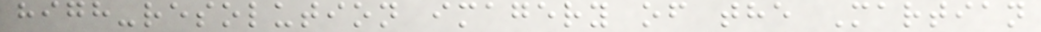high-resolution imagery of the Martian
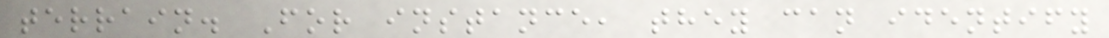terrain. For instance, they can identify
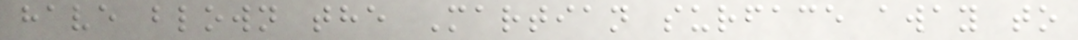have blown the Martian surface away to
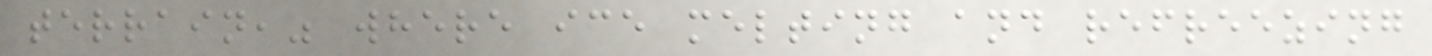terrain," where ice melting and refreezing
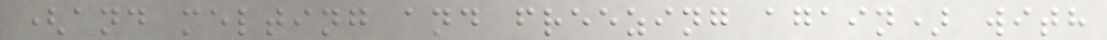(and melting and freezing again) with
